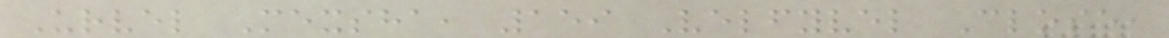Urvel Mexsha, 159 Velfyvel Close,
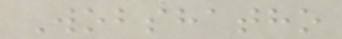Wobshatho
